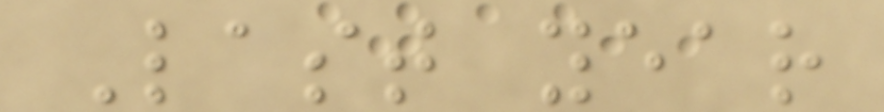Last year
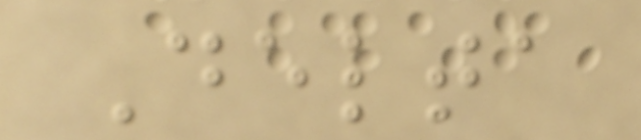Delta
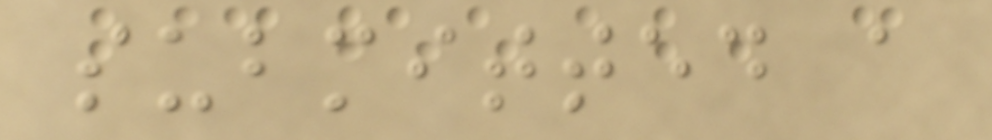submitted a
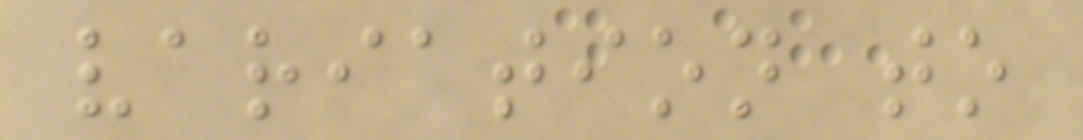variation to
